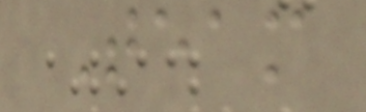Team
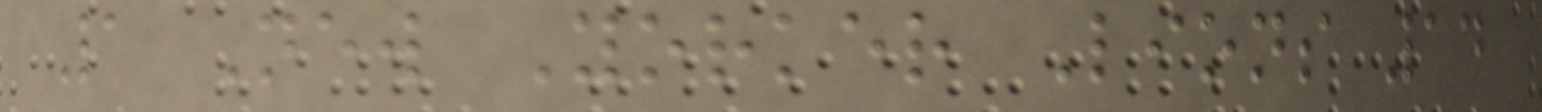1 New Yorker Lions 14
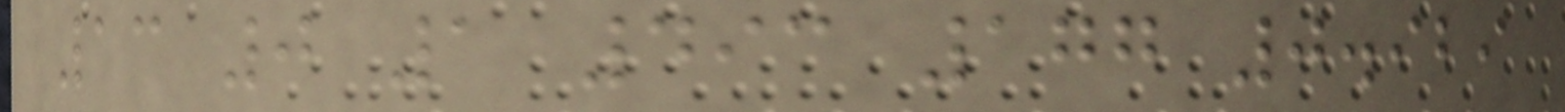13 0 1 493 177 0.929
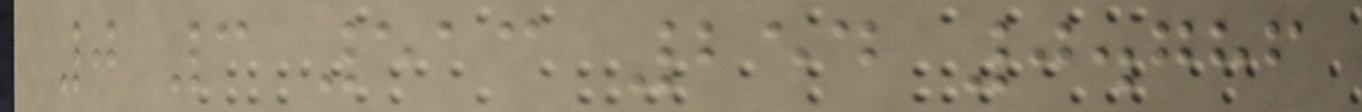0 3 513 254 0.786
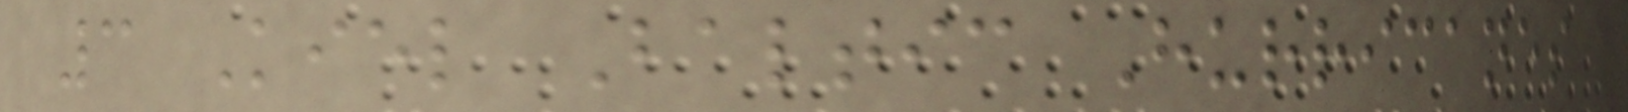3 Kiel Baltic Hurricanes
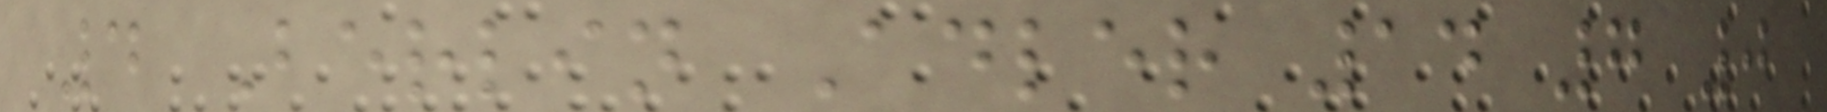4 Berlin Adler 14 7 0
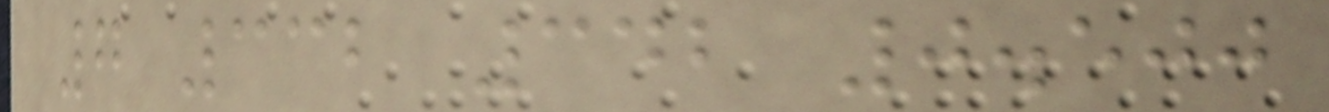7 332 342 0.500
